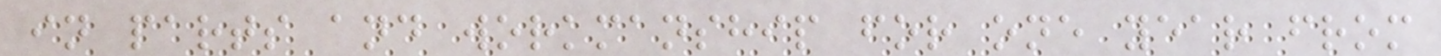in parts and workmanship for one year from
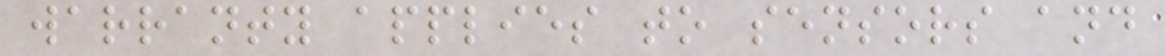warranty applies to sensors and
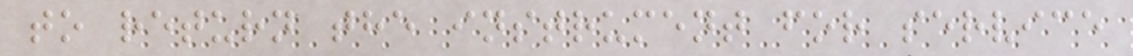to return the instrument for service
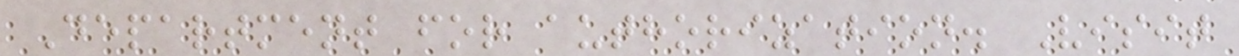Department for authorization. Visit
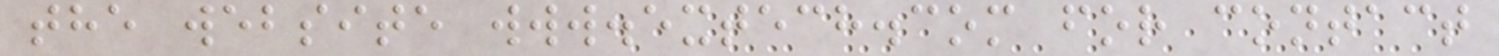the website www.extech.com for contact
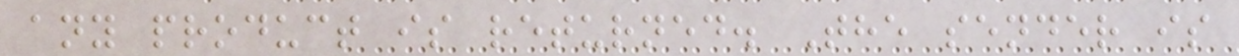any product is returned. The sender is
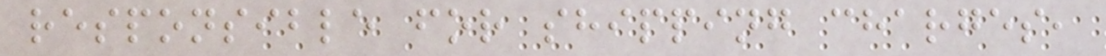responsible for shipping charges,
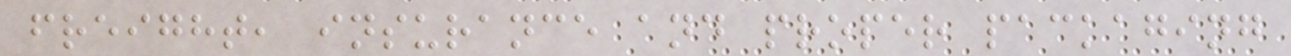freight, insurance and proper packaging
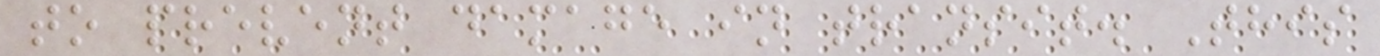to prevent damage in transit. This
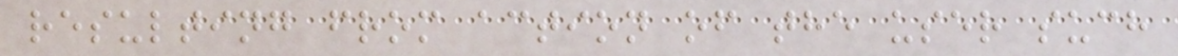resulting from action of the user such
